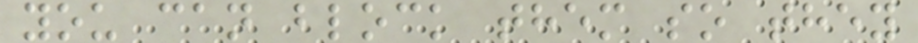you can block them so they
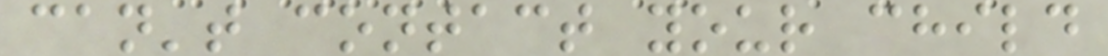can't contact your child
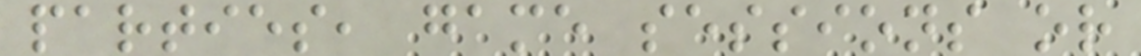parties, game sessions or
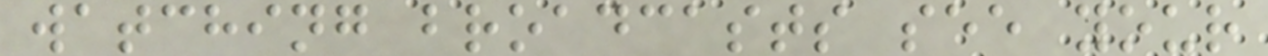watching broadcasts see your
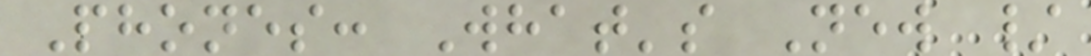Phones: What's New /
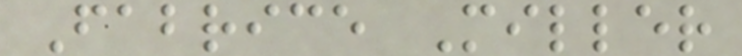Fabrice Miller
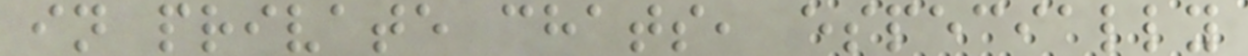in private chats, especially
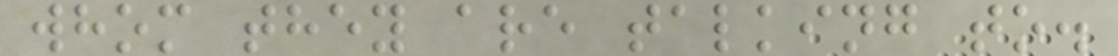whom they are talking to.
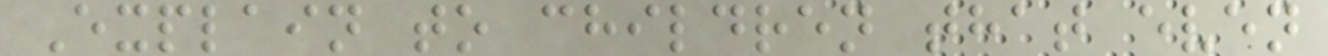Explain to children that even
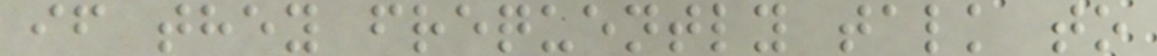if they frequently talk to
